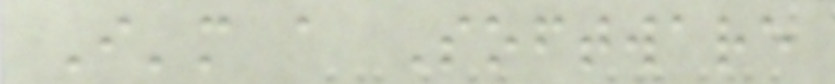I'm a Software
